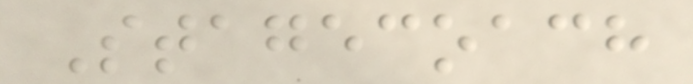Stagecoach
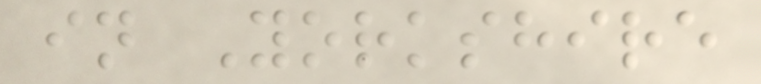in Yorkshire
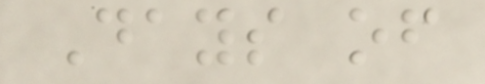Days of
